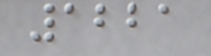1221
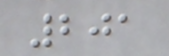201
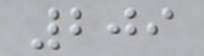209
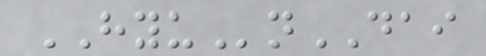HYUnDAI
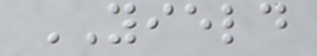YIELD
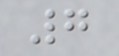7
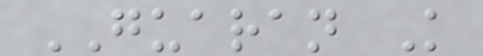GUARAN K
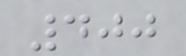400
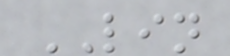LIN
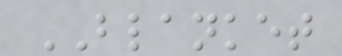BLANKET
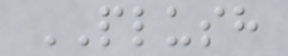PLUSH
